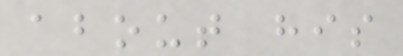about his
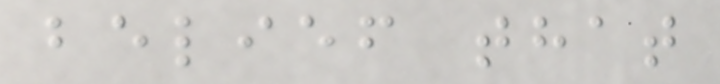belief that
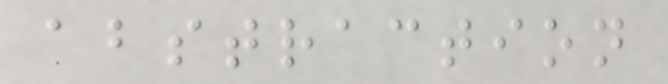abstraction
